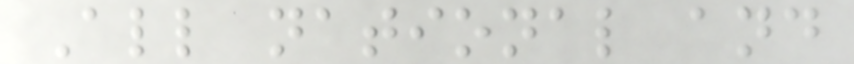All national and
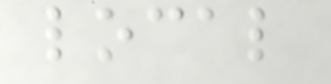local
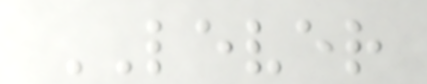LEVER
